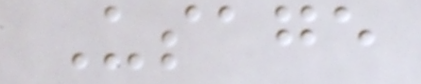Usage
